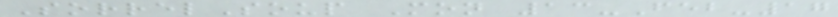SorrelSoup Mon 13-Feb-17
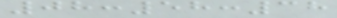08:58:38
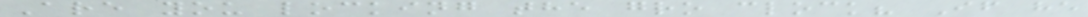Are you locking the gro clock? If he
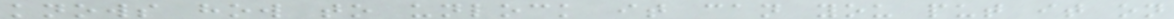knows how to unlock it can you put it on
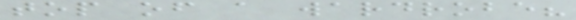top of a wardrobe?
